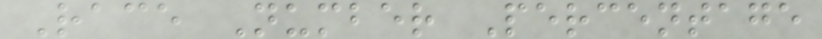Race Number Percentage
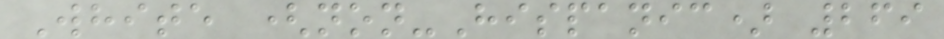White (non-Hispanic) 269
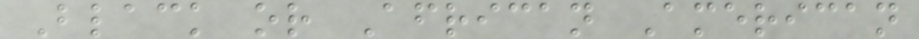Black or African American
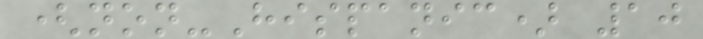(non-Hispanic) 10
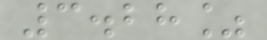3.28%
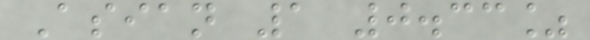Asian 1 0.33%
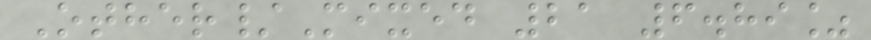Other/Mixed 21 6.89%
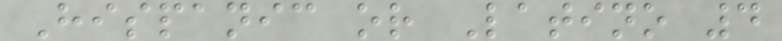Hispanic or Latino 4
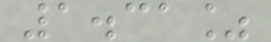1.31%
